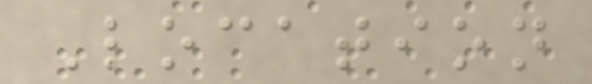Location
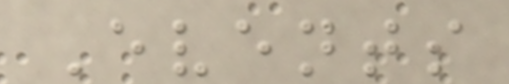Events
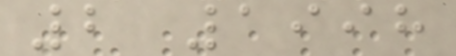2 1998
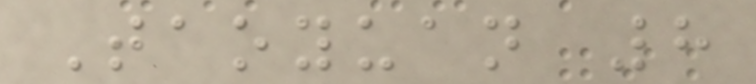Taoyuan 8
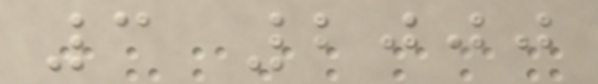3 2000
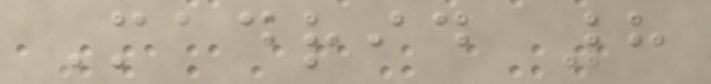Madrid 8
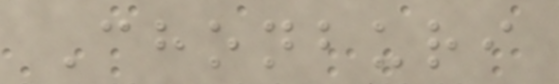Chonburi
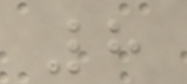8
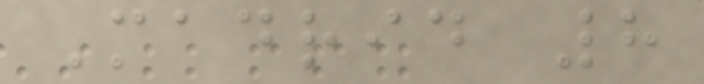Madrid 8
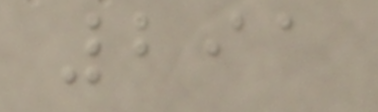291
